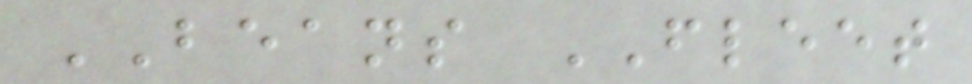BEANS FLEET
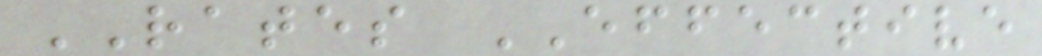RATES EFFECTIVE
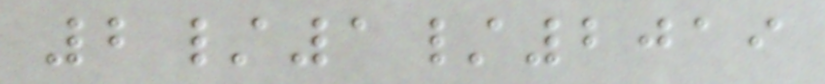2/1/2019
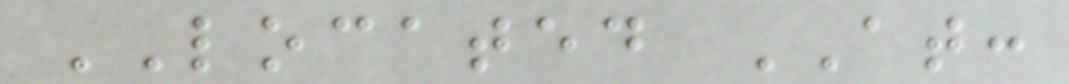LOCATED AT:
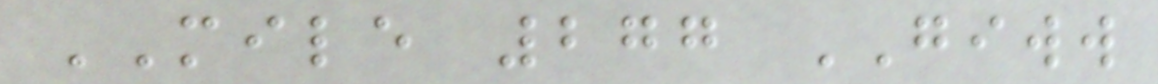MILE 277 GIWW
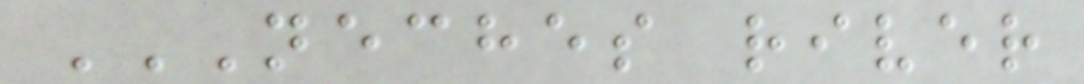NECHES RIVER
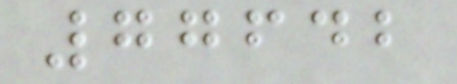77642
